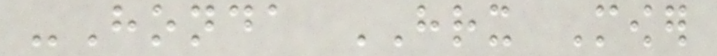-Honda HRX Mower
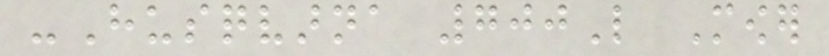-Husqvarna 700L Mower
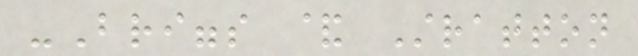-Briggs & Stratton
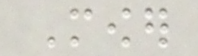Mower
